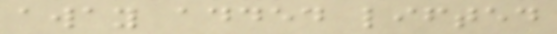away added lifted
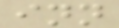inn
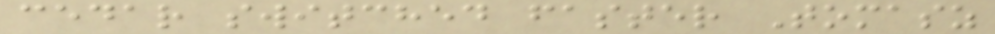cedar switched faster Tomasz
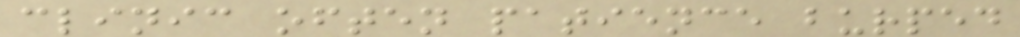clinic often patience burped
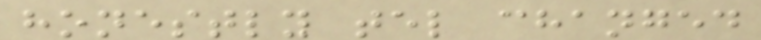honestly tel changed
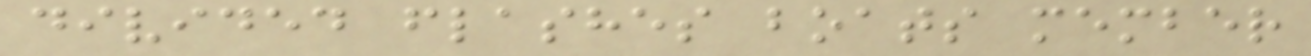divided flashes boats member
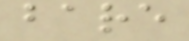bare
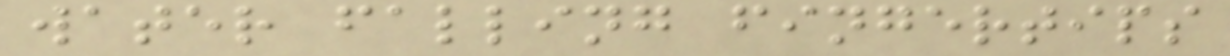water falling fingertips
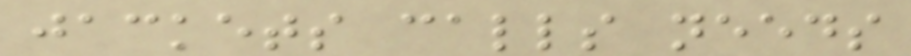jackets calls needs
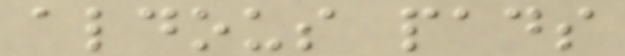aldous pads
